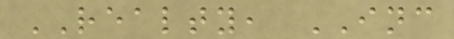REALTY, INC
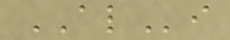ALi
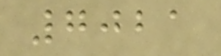7021
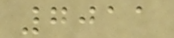7011
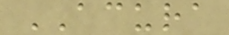ACURA
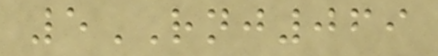5RNJ069
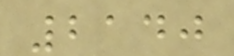2140
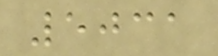5031
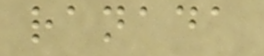ranada
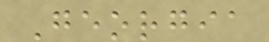Georgia
